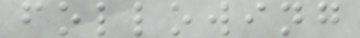following
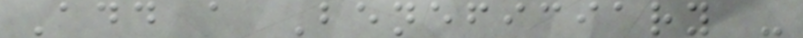Add a Beneficiary -
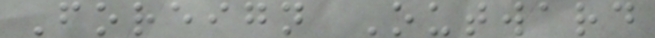Foreign Outward
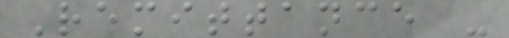Remittance -
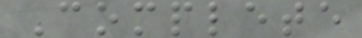Complete
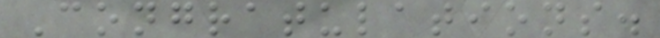Congratulations.
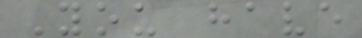You have
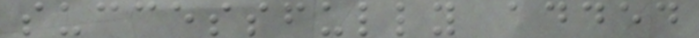successfully added
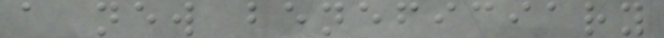a new beneficiary
